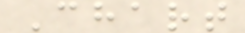Chart
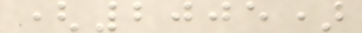(2005)
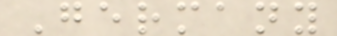Germany
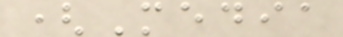(Media
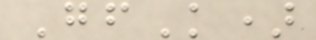GfK)
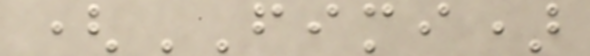(FIMI)
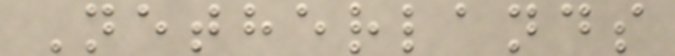Netherlands
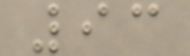93
